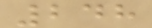248
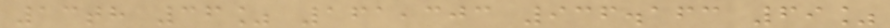13th 36% 161,303 936.163 69%
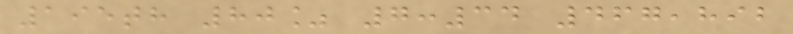195th 80% 7:34 467,892
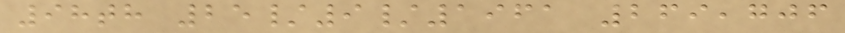98th 25/9/1961 269,706
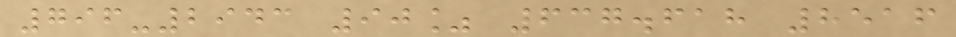796-2943 90% 637.618 8516
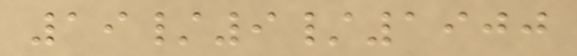19/9/1900
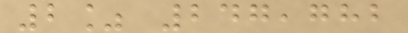2% 247,782
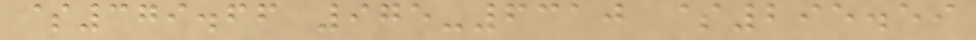$379.66 975-6310 $295.59
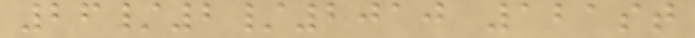26/2/2010 121st
